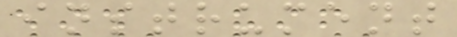instrument
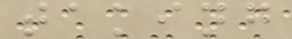taking
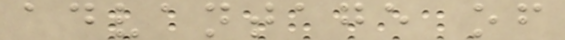advantage of
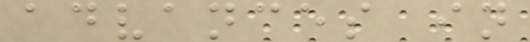advances in
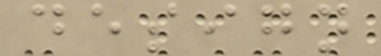design
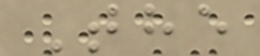The
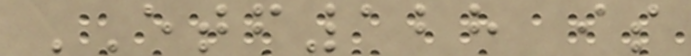ETF128 is
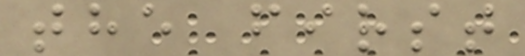the first
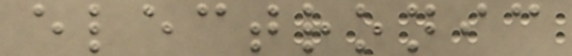electronic
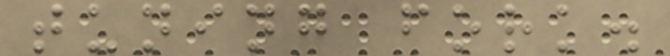tuning fork.
